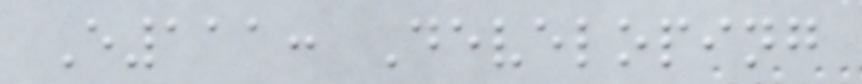E111: Developing
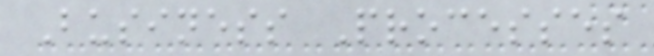Business Processes
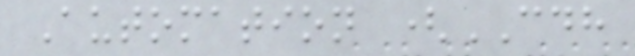Automation (CDH
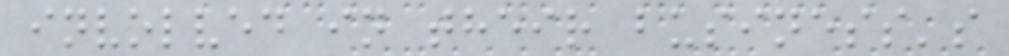involved in their business's
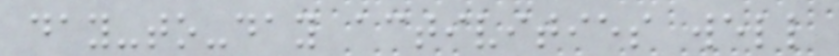day-to-day activities well
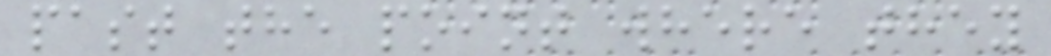past the point where they
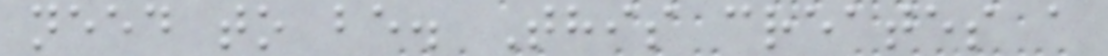need to be. This creates a
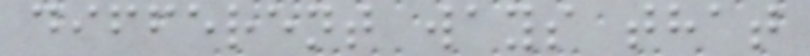different ways that
